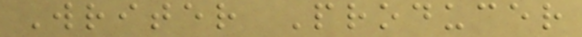Writer Producer
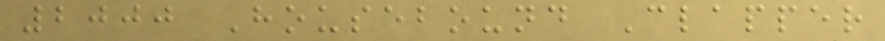2000 Housebound Clapper
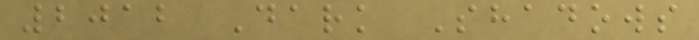2012 Dark Shadows
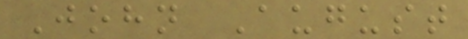John August
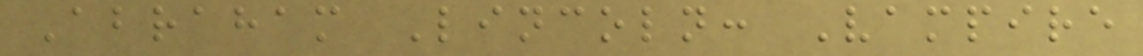Abraham Lincoln: Vampire
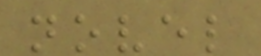novel
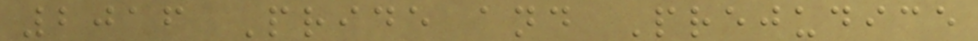2016 Pride and Prejudice
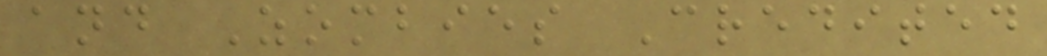and Zombies Credited
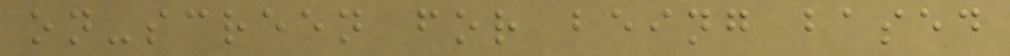on-screen for being based
